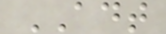ADT
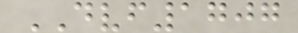DVF1707
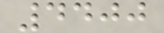4400
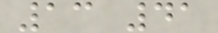13 41
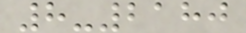8-2180
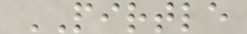PIRTLE
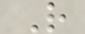R
